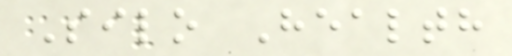Silo Health
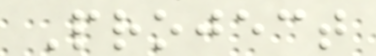Project
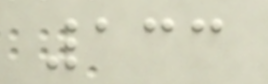133
